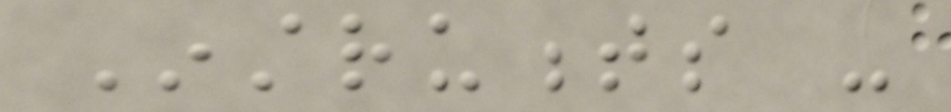Instruments -
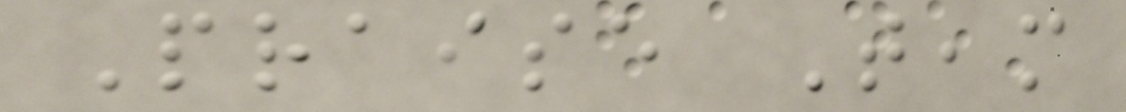Praise Team
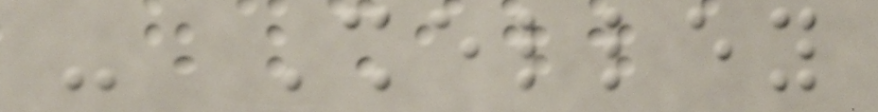- Shelley
